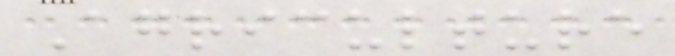Agriculture
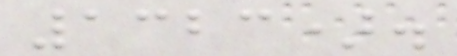1323).
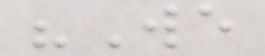"We
